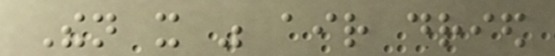Then it was air dried
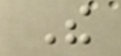The
